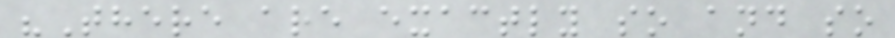"There are exactly so and so
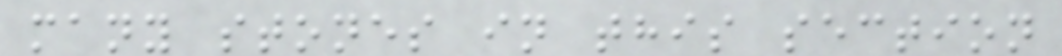many stones in this section
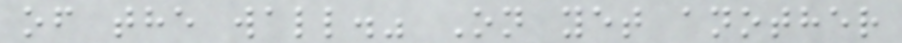of the wall." On yet another
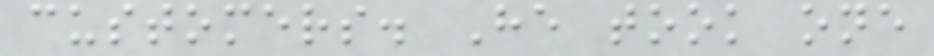customers. He took one
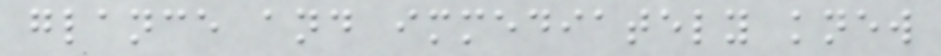glance and immediately knew
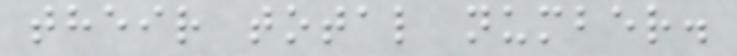their total number.
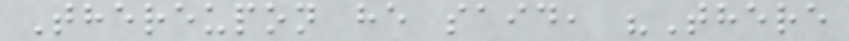Thereupon he said, "There
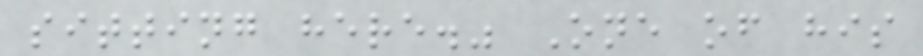sitting here." One of his
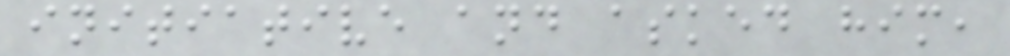initiative and asked him,
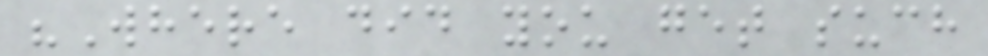"Where did you get such
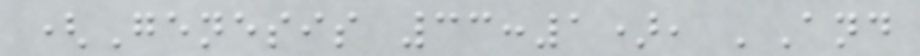(Genesis 33:1), 'And
